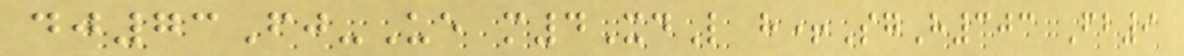dj73Fj-Ue m4XdL h+SgH303 Fb9
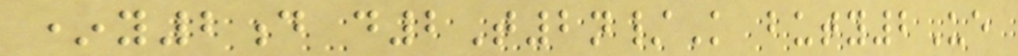*y2d d2T2n/K buty2Ue
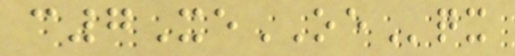c7XeOEqx
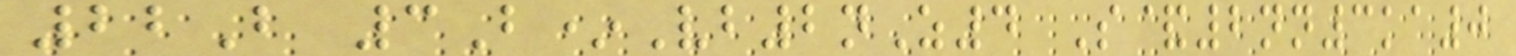22B 3B*Vb2nZ4 S&2nn3ka0
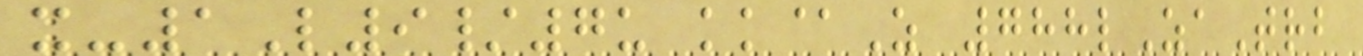x-1L9/7u kk@Z 788lZaTrb
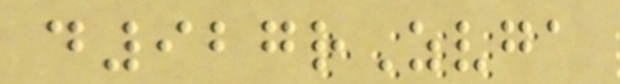d927rZvga
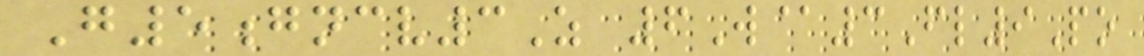G5gncv3Z 6W@3Fl9Po
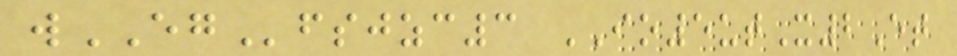wEGfsjzc3 IO5utX2Et
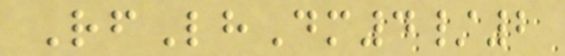RfLhDm4/2
